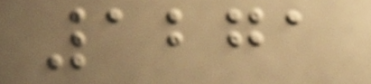1271
